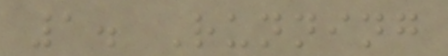1. Running
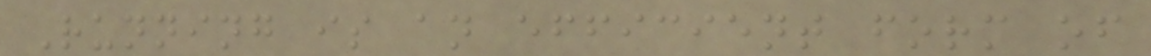Running is an efficient form of
